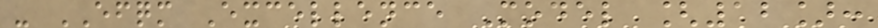- EFQM Excellence Model [12]:
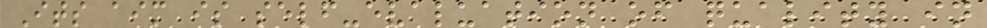Its aim is self-evaluation of quality in
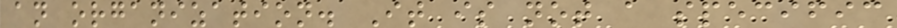an organization. It is not a specific
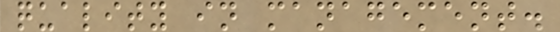quality in management.
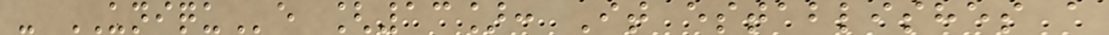- UNIQUe [13]: It establishes a
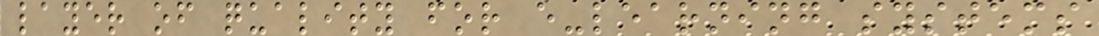layer of quality for e-learning systems
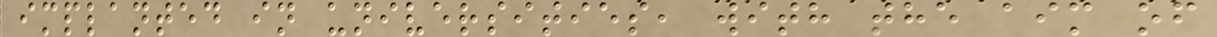implanted in universities, with the aim of
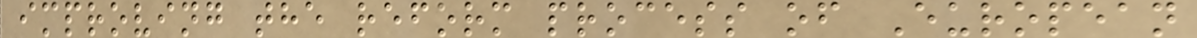improving the reform process of European
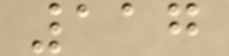117
